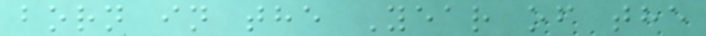born in the Year of the
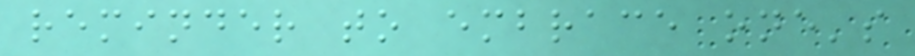reminder to embrace one's
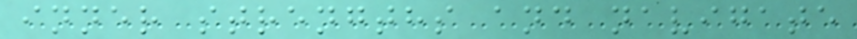inner strengths and navigate
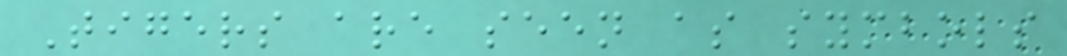Tigers are seen as symbols
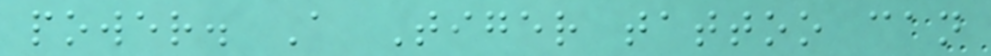power. A Tiger tattoo can
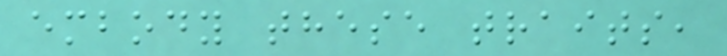embody these traits,
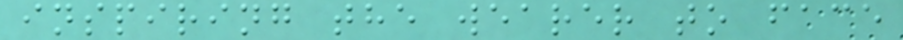inspiring the wearer to face
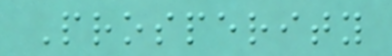Prosperity
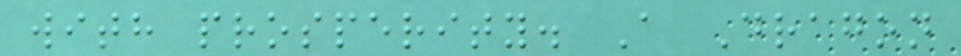with prosperity. A Dragon
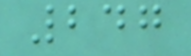247
